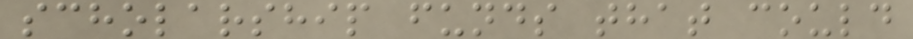scholarship funds that could
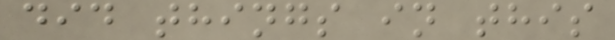did things in this
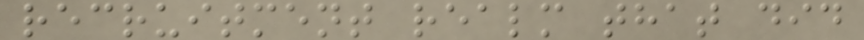recruitment realm that did
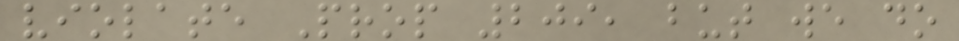violate Prop 209, but we do
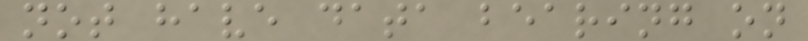not have data bearing on
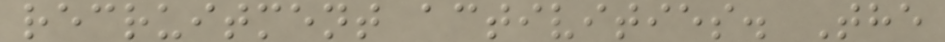recruitment activities. The
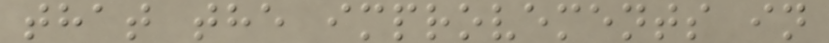that the improvements in
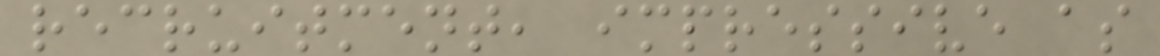recruitment, impressive as
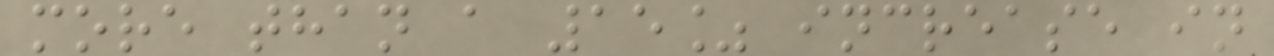more than a 15% increase in
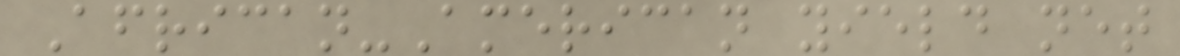African-American yield net
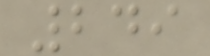249
